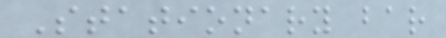Stationary bar
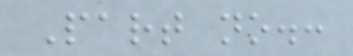Part no.:
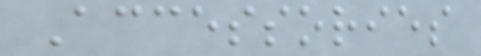Accessories
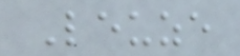Leuze
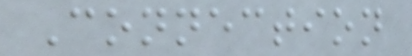Connection
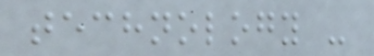technology -
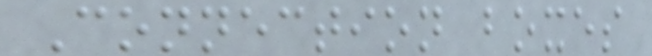Connection boxes
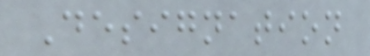Designation
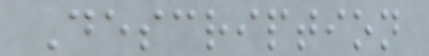Description
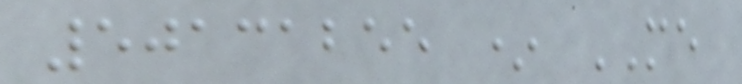50131255 * ME
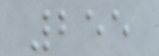255
